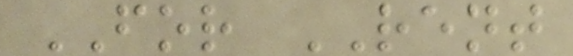FOR RENT
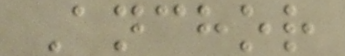Anchor
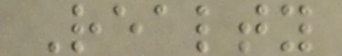Realty
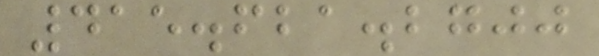415.621.2700
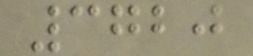3720
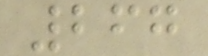267
